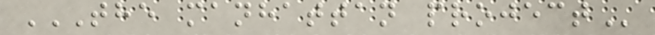THE MANHATTAN PROJECT
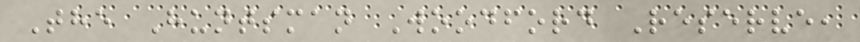The Huntsman Woodford Reserve,
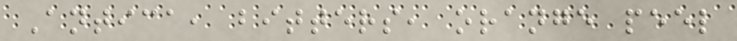Antica, bitters, orange peel
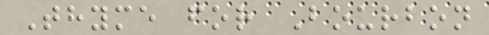Thyme for Bourbon
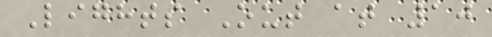Lights Out at 10
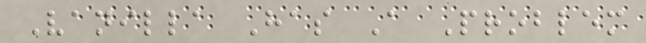Vanilla Has A Problem
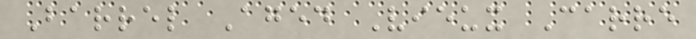Barrel Aged Vieux Carre
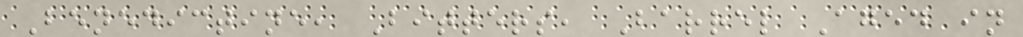Benedictine, Bitters, Barrel Aged in
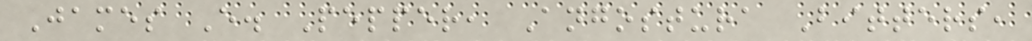James E. Pepper, Angostura Bitters,
